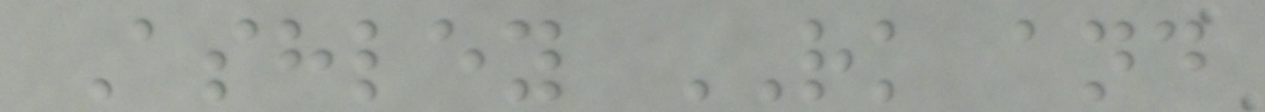Ashley RK and
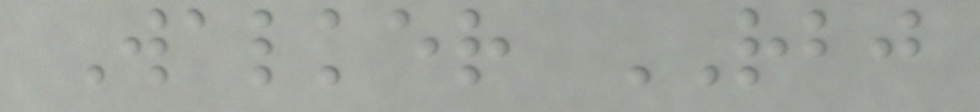Walker RBJ
